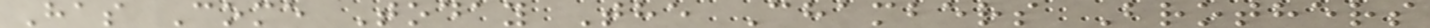Has Come Today The Chambers Brothers
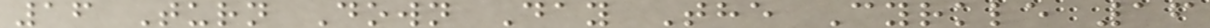16 Turn Down Day The Cyrkle 16
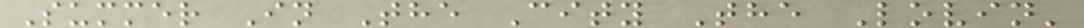Summer In The City The Lovin'
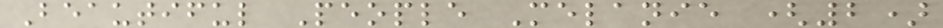Beautiful People Melanie (2)
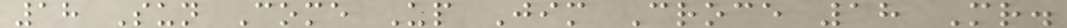18 Sun Come Up Jim Croce 18 Mr.
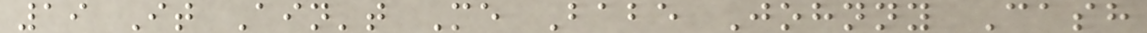19 It Ain't Me Babe Johnny Cash
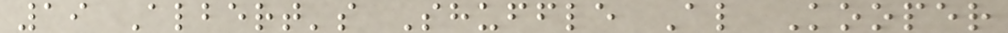19 Albert's Shuffle Al Kooper
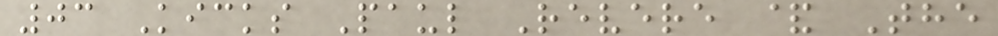03 Kicks Paul Revere & The
